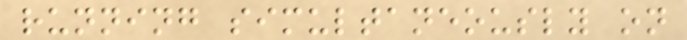running simultaneously on
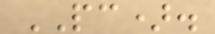PC).
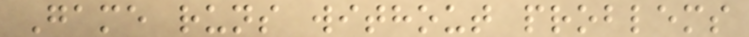Game runs without problems
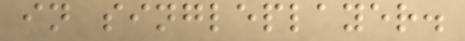in singleplayer.
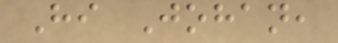Hi Johan,
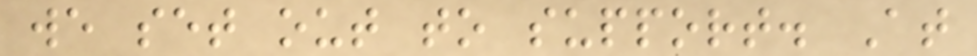we set out to support. At
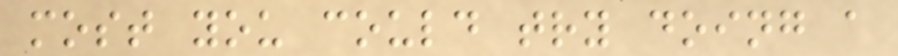most you could try doing a
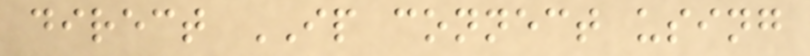direct IP connect using
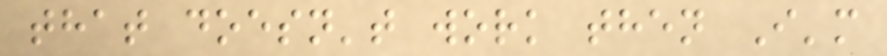that doesn't work then I'm
